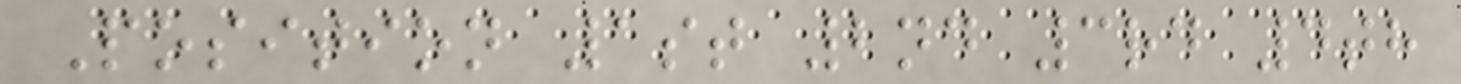Position 1st 2nd 3rd 4th
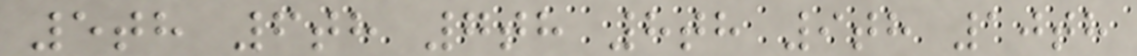5th 6th 7th 8th 9th 10th
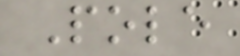Pole
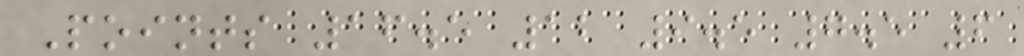Points 16.5 12 9.5 7.5 6
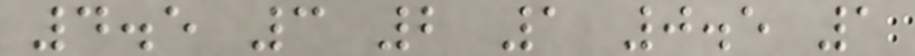4.5 3 2 1 0.5 1
